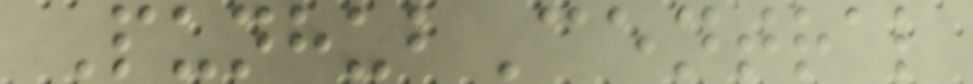PunhubCentral
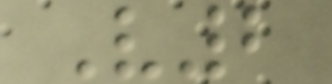V2
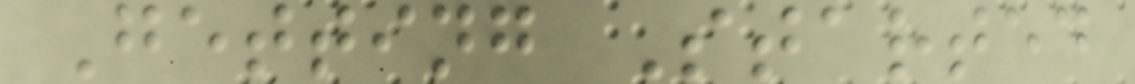Getting Started
